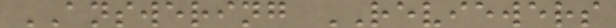ANSWERING REVIEWERS
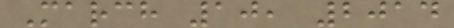March 10, 2014
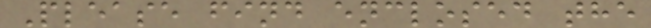Please find enclosed the
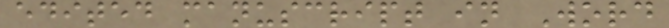edited manuscript in Word
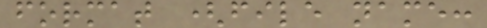format (file name:
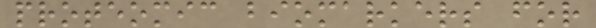proteomic biomarkers for
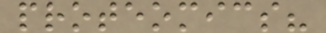proteomics?
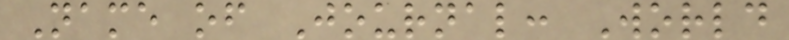Name of Journal: World
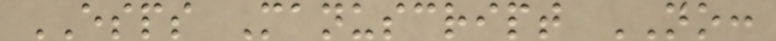ESPS Manuscript NO:
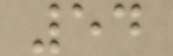54
